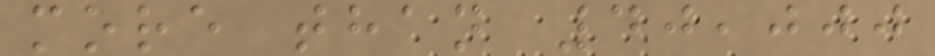more than 40,000
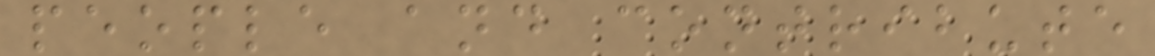people and contribute
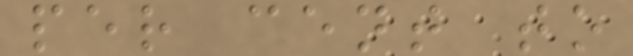per cent to
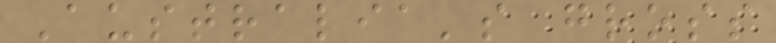Australia's gross
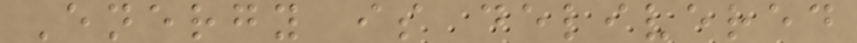Energy is delivered
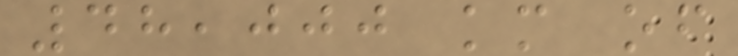48,000 km of
